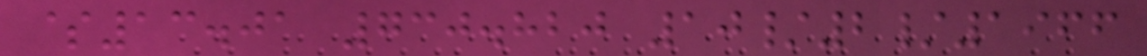$13.01 730.820 10/2/1966
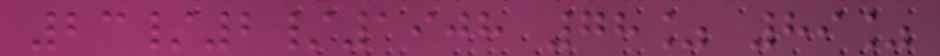23/2/1908 78% 89%
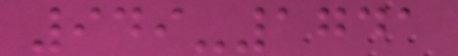949-1741
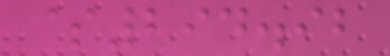$294.92
